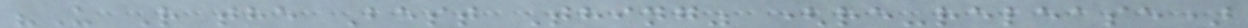"U R the Best Thing" (re-release)
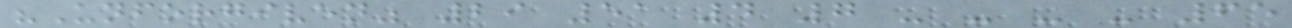"Unforgiven" 29 51 4 7 - - - - 65
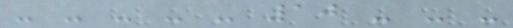- - - - - 10 - - -
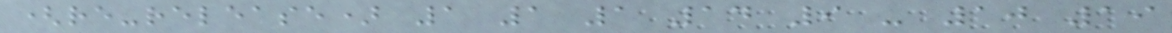(re-release) 1 1 1 14 9 - 10 19
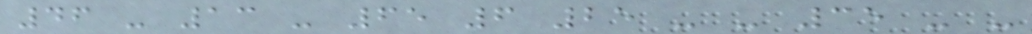46 - 13 - 65 6 25 - - 35 - -
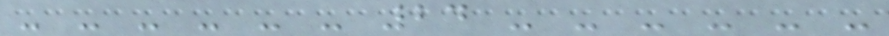- - - - - - 24 - - - - - -
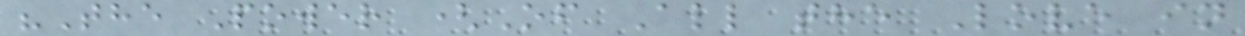"The Power (Of All the Love in
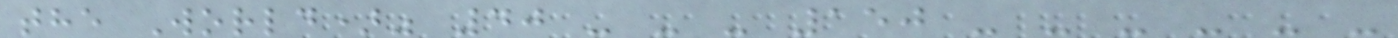the World)" 40 - - - 150 - - - - - -
